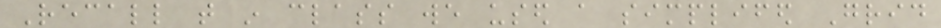Recall that in class we used a simplifed Grid
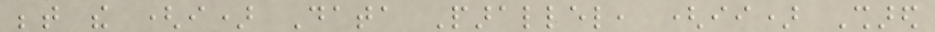between the (i) Data Parallel, (ii) Shared
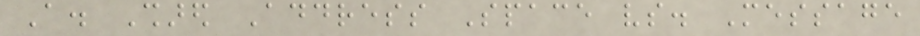A. Shared Address Space vs. Message
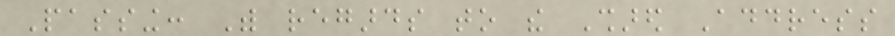Passing: With regards to the Shared Address
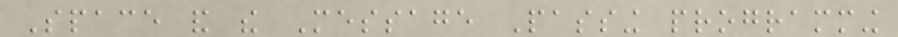Space and the Message Passing programming
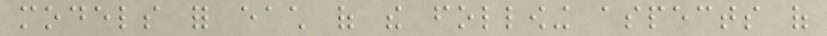models for each of the following aspects of
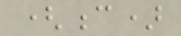(c)
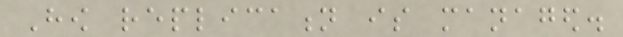How replication is managed.
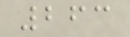263
